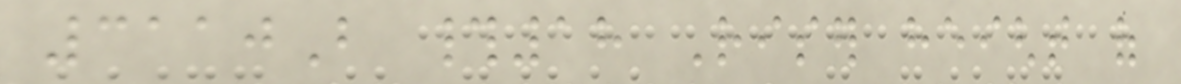3110B #18 Riser height of
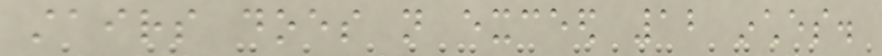stairs does not exceed 12 inches.
